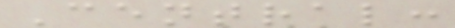Central:
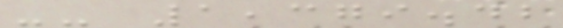-- 1,379.42
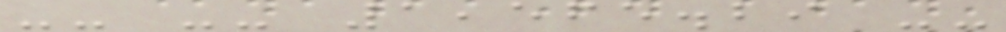-- -- 1,565.29 --
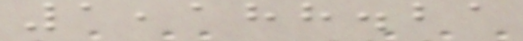1,188.21
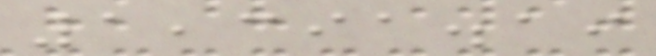1,391.19
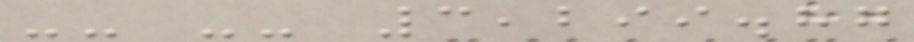-- -- 3,299.87
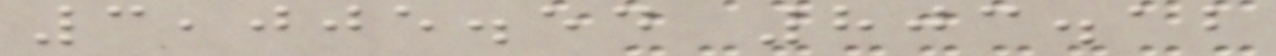3,005.54 803.12
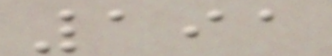191
